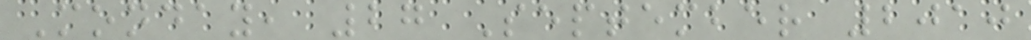Monday, 27 September 2010
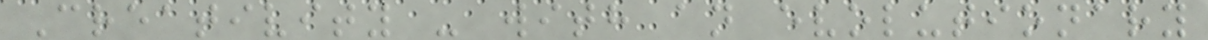Creativity - with an evolutionary
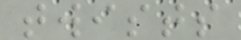twists
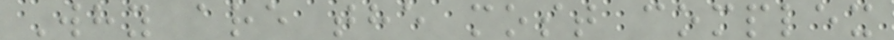Why are the most complex
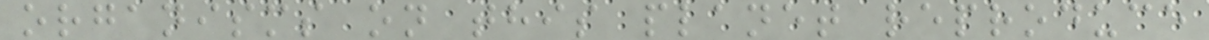organisms on this planet reproduce
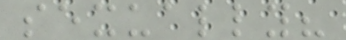sexually?
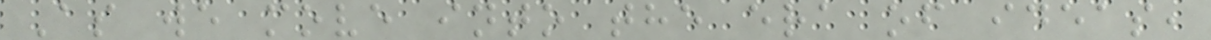As we move into the era of ideas,
